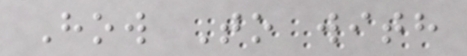How To with
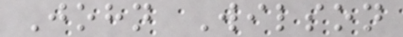John Wilson
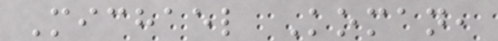Michael Koman,
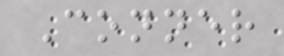Conner
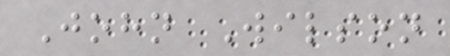John Wilson
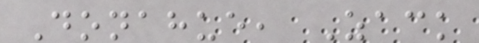Donahue, Zack
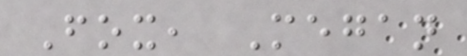Fox, Megan
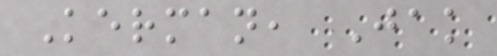Kerman, Jak
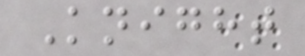Knight
